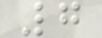7
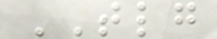TLG
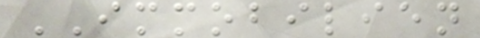IMMOBILIEN
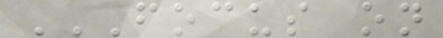FOCUS ON
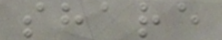share
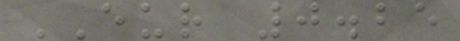EUR 0.25
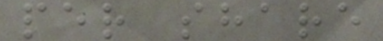per share
